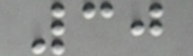30
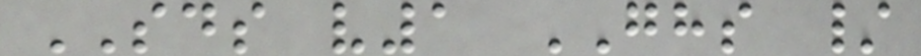SDS v1 GHS /
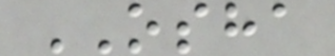OSHA
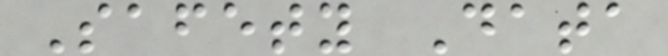Safety Data
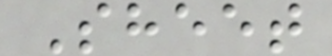Sheet
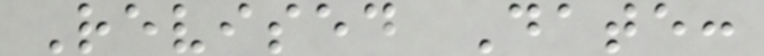Revised Date:
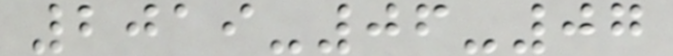2019-06-07
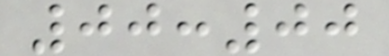00:00
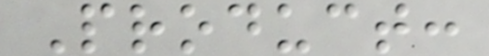Product:
